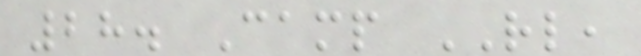28. Camp RL,
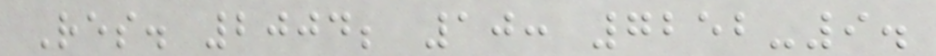Res. 2004; 10: 7252-9.
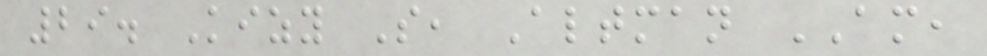29. Kizy S, Altman AM,
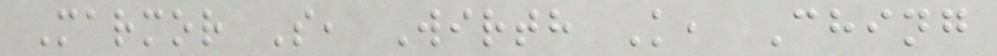Marmor S, Wirth K, Ching
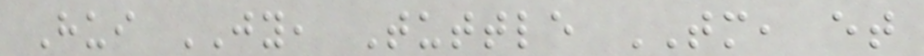Hui JY, Tuttle TM, et
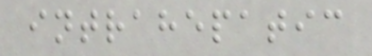intrahepatic
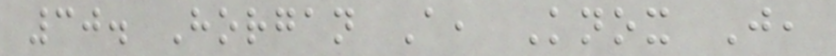30. Horgan A, Knox J,
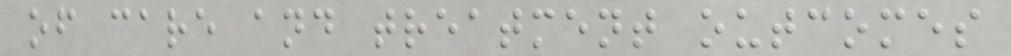of care and treatment outcomes
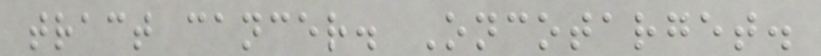tract cancer. Oncotarget.
